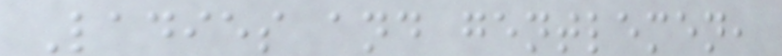Ladies and gentlemen,
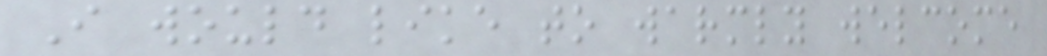I would like to warmly welcome
